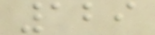129
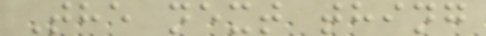The next thing
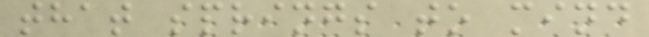that springs to mind
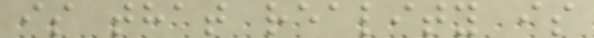is that reality is
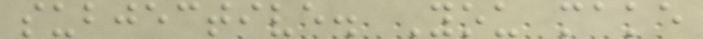subjective. You make
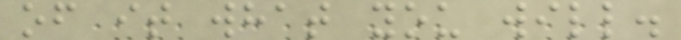of it what you will.
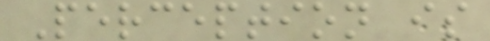Perception is
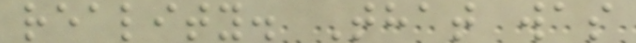reality. That was
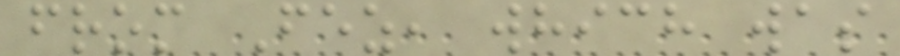from Fez, which was
